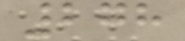278
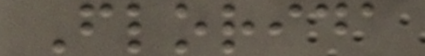Florida
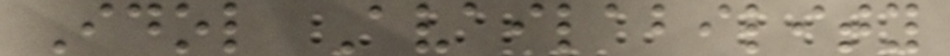Idol Availability
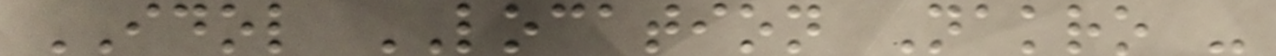IDOL LOCATION Nakro -
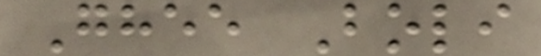Ghee Boli
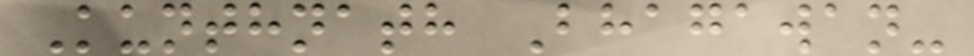Kunthnath Bhagawan-
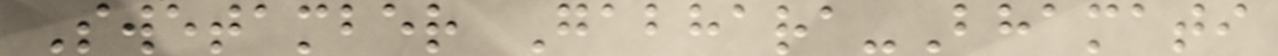Swetamber Gabhara-Bhamati
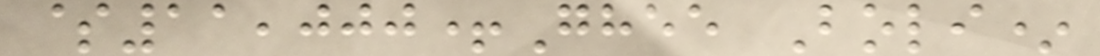$11,000+Ghee Boli*
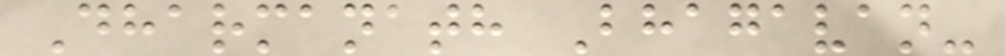Dharmanath Bhagavan-
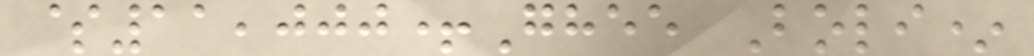$11,000+Ghee Boli*
